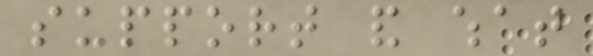support and what
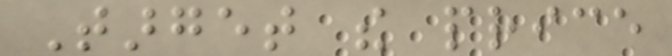Target the price
